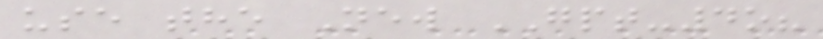use the New GPT-4o?
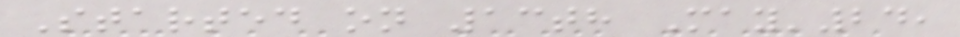Started on 13th May'24,
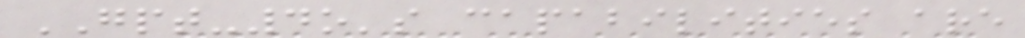GPT-4o's capabilities are
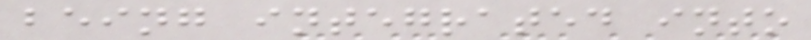being integrated into
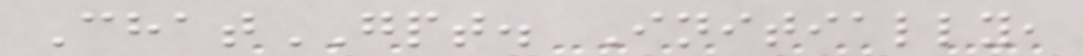ChatGPT. Initially,
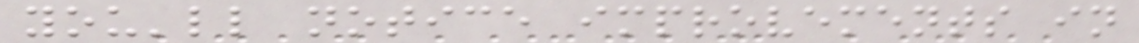you'll notice improvements in
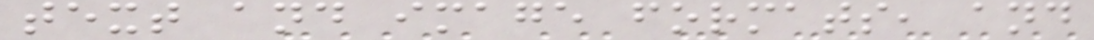text and image formats, and
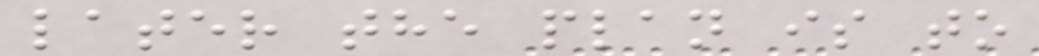later the plan is to
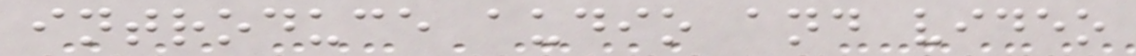introduce audio and video
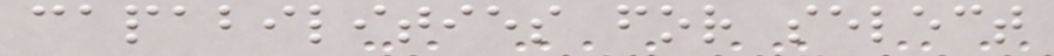capabilities for select
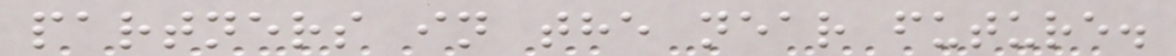partners in the near future.
